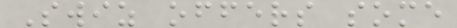Swiz offers some
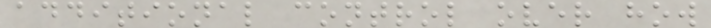additional control over how
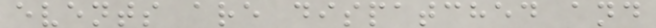events are dispatched and
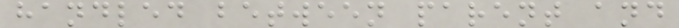handled between parent and
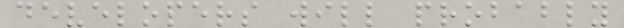developers will probably
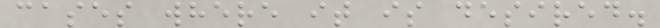cases where it is desired.
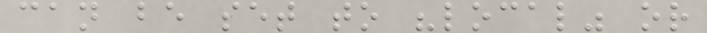can be set to "local" or
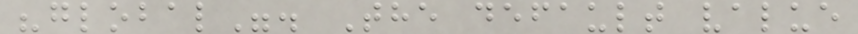"global". The default value
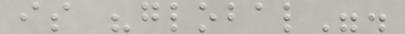is "global".
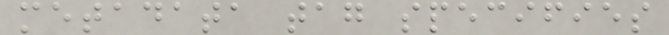metadata tag specifies
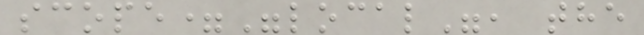scope="local", the
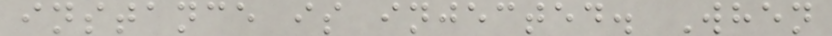instance is injected. When
